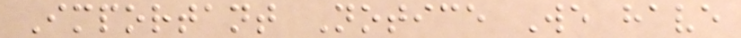Important Notice We have
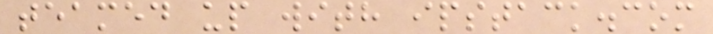teamed up with ipstack.com
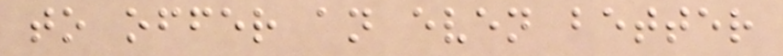to offer an even better
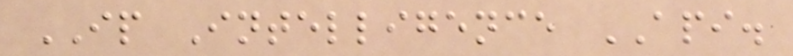IP Intelligence API.
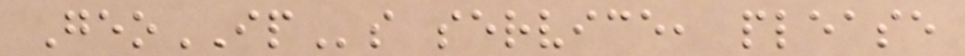GeoIPs service, please
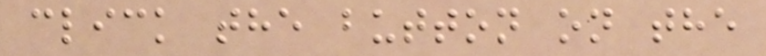click the button on the
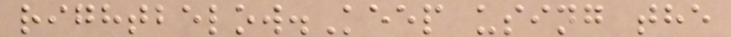rightbelow.Keep using the
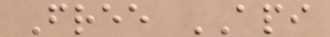Free API
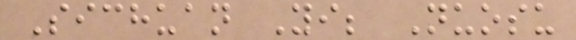Sichuan Yi; Nuosu
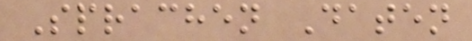Sprachen Daten
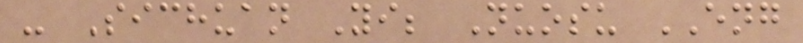- Sichuan Yi; Nuosu ENG
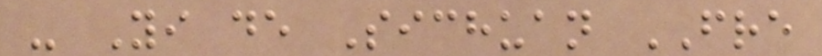- Yi de Sichuan FRE
